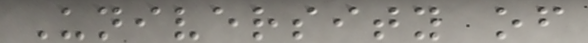University of
